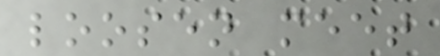loosen meet
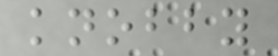knobby
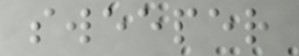sweeper
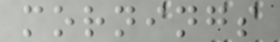mornings
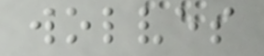wolves
